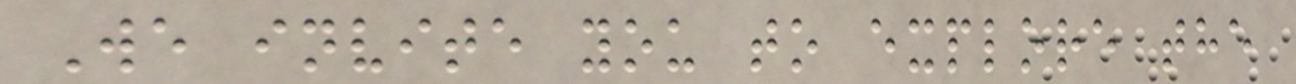We invite you to explore the
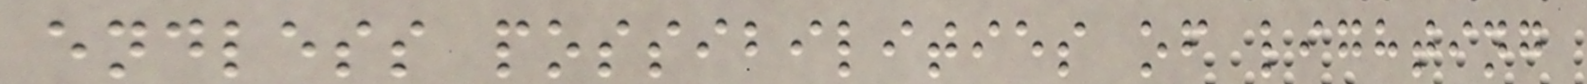endless possibilities of lighting
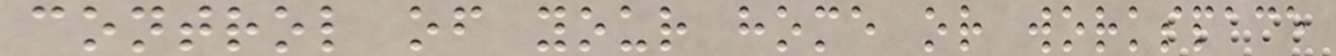control of your home or workspace
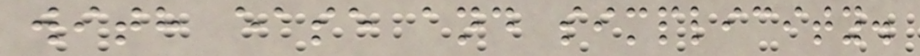with ease and simplicity.
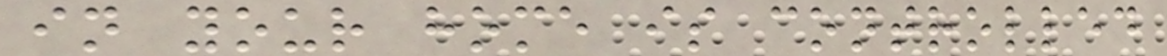in your home is controlled
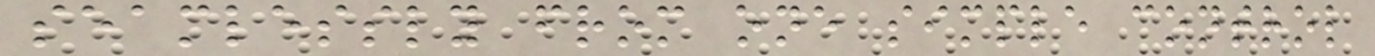seamlessly from one simple control
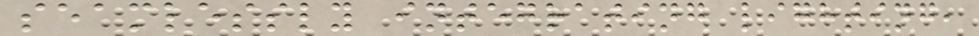seamlessly integrating lighting,
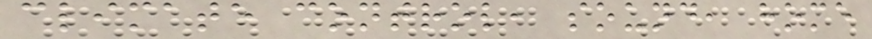climate control, sound, home
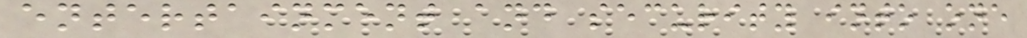entertainment and security into one
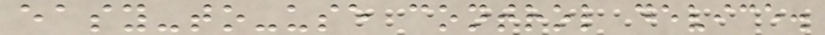easy-to-use control device.
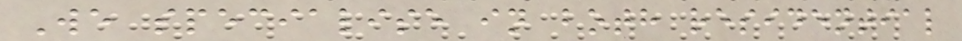We specialise in both residential
